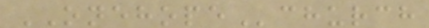ONEHOPEchurch
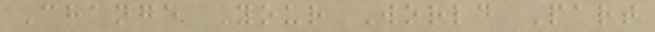Change Your World Part
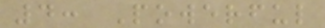4: Powerful
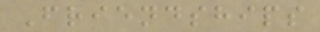Friendships
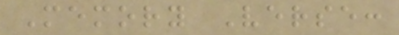Memory Verse:
